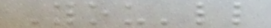You'll
